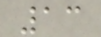13
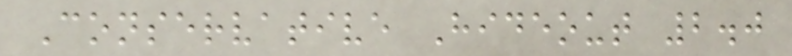Conservative Hideout 2.0
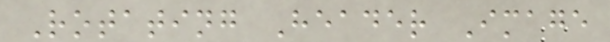Rotating Header Image
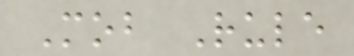Mob Rule
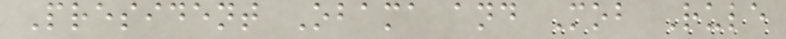President Obama and Mob Rule
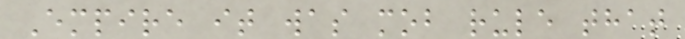Empire it was mob rule that
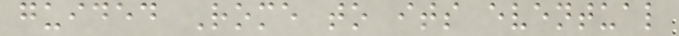guided Rome to its eventual
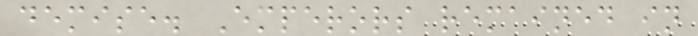demise. Emperors remained in
